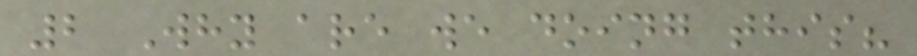2 Why are we doing this?
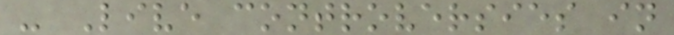- Live controversies in
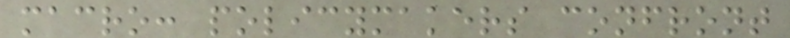macro: policymakers confront
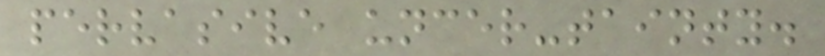pervasive uncer-tainty.
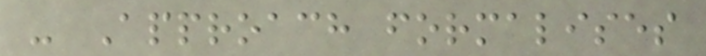- Approach formalises
